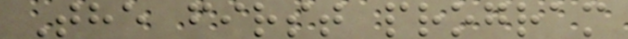The first program
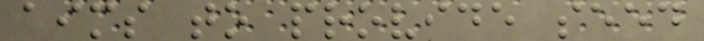aims to provide seed
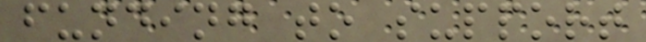funding to support
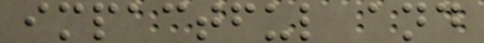impactful and
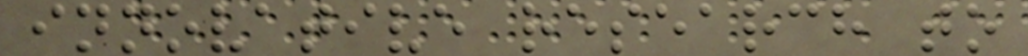innovative research to
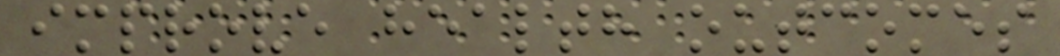improve health outcomes
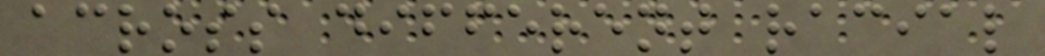across different racial
